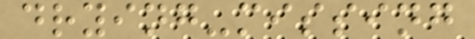drying-missing
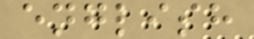english
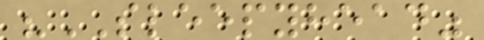"SLEEPYHEAD"
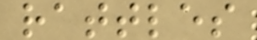rattles
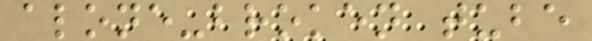alone-broken tube
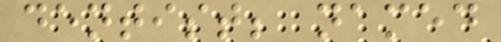dentist; named
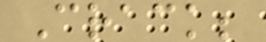Crack;
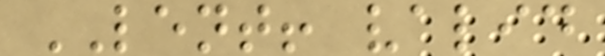LENT! valid
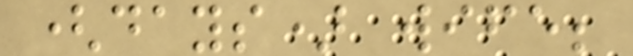(days) wife;
